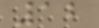12
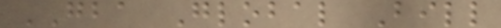GBA Global Bill
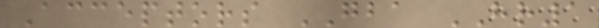Acceptors GBA HR1
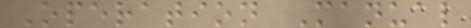Operation Manual
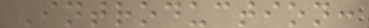Introduction:
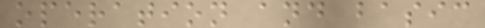operation and basic
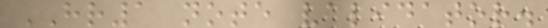HR1 note validator.
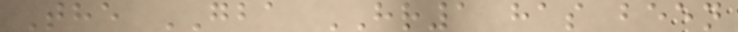The GBA HR1 has been
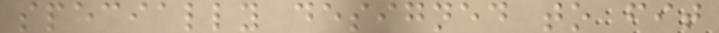specially designed to fit
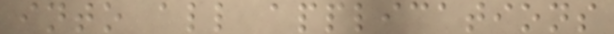into all applications
